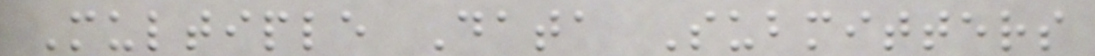Multiple Data Submitters
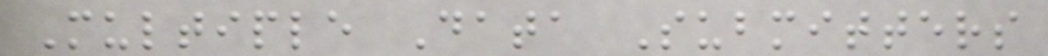Multiple Data Submitters
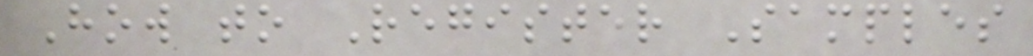How to Register Samples
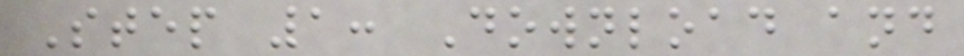Step 1: Download and
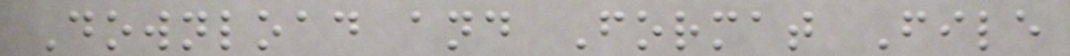Download and Format File
